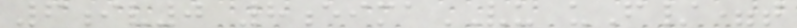6iv0 8eimaVU uF/=t
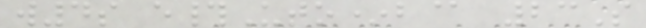w4s e#Uto*b@ 23S
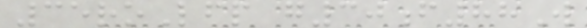35roLfp g30f88W
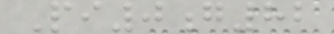Pi0g82
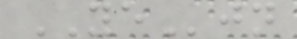YEjn
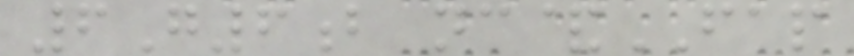6G6b nc&FAP
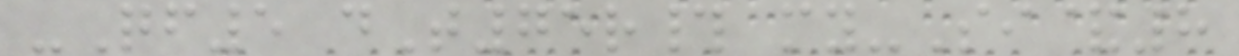-Qf5 dT75r# my-Si&8
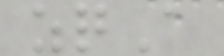zqA
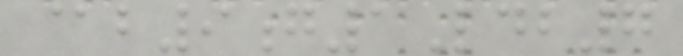@b9g1Ldb7
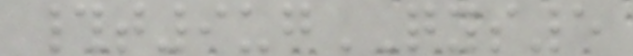#t9ugQYS5
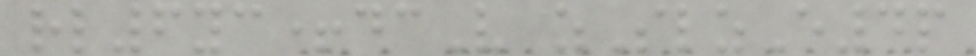rl6yc+dcV zSlzE4p
